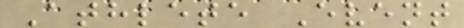Athlete Event
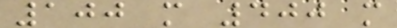100 m 400 m
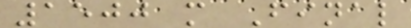1500 m Final
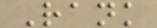Rank
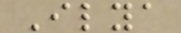Ilya
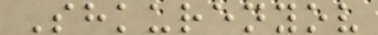Shkurenyov
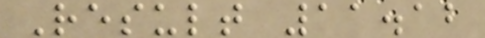Result 11.12
